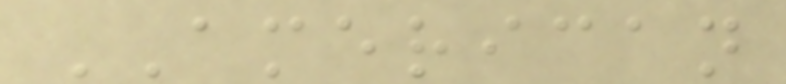AMERICAN
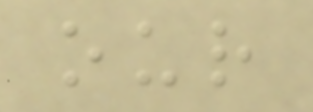our
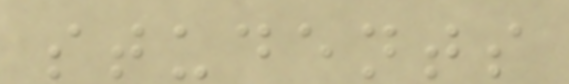students
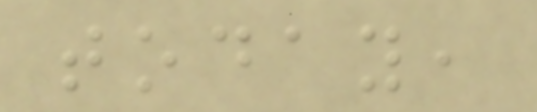today,
